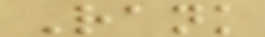Rank
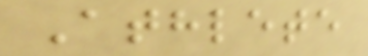Athlete
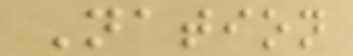Nation
